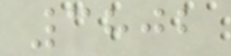3802
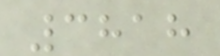3818
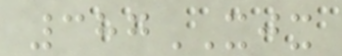387XJX
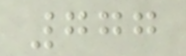777
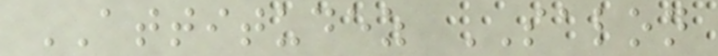ATTITUDEZ SALON
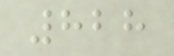828
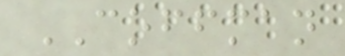COFFMAN
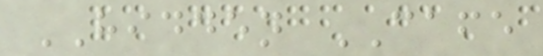HIDDEN CAFE
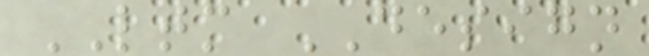LTM DESIGN
